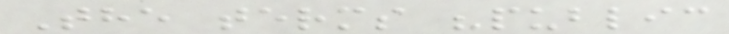The terms "public
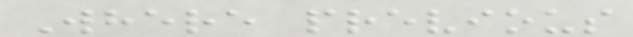Where previous
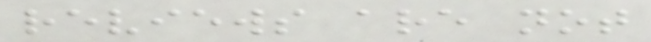reviews are not
